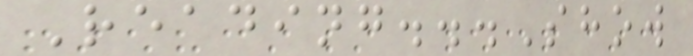Reading...Show
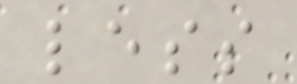less
